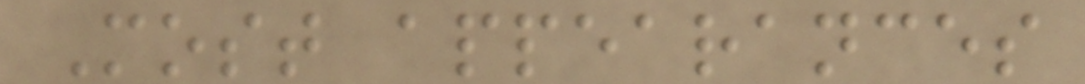Most appearances
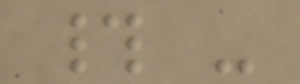# -
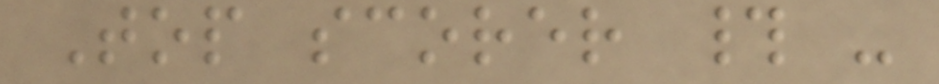Top scorer # -
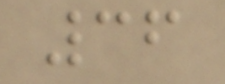36
